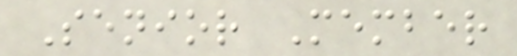Senior Member
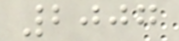2007
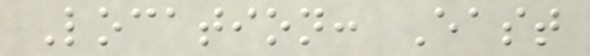Location: East
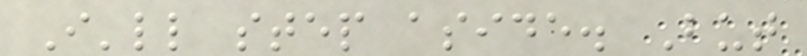I'll step aside. But
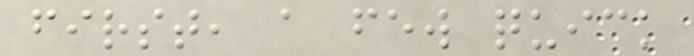first, a few quick
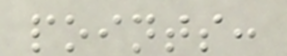points:
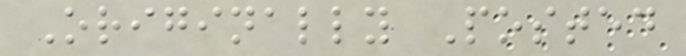Originally Posted
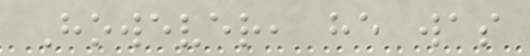However, he was
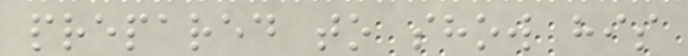prepared to show his
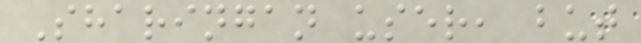Sharingan user, but
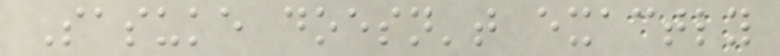Sasuke doesn't exactly
